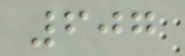607
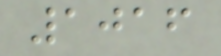1016
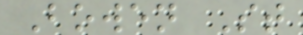Bowen St
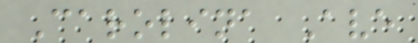Carolina Ave
